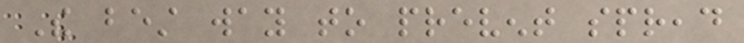The best way to prevent spread
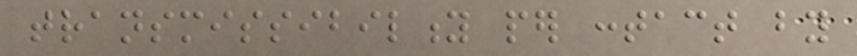transmissibility per contact by
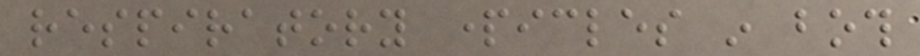respiratory particles in both
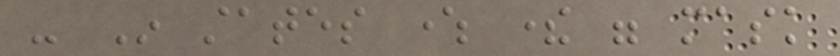- In states where there were mask
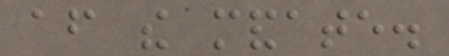after the mandate.
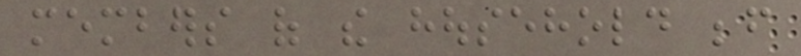members of the household before
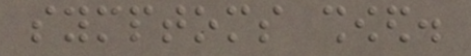symptoms showed.
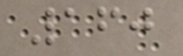160
